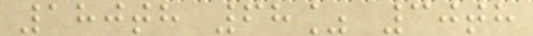180th 68% 30th
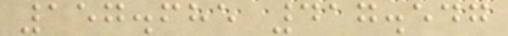157.685 417.547
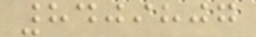8409807
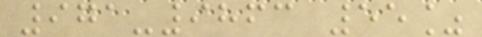971-9863 55%
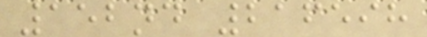152nd 216598
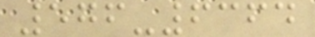576-6364
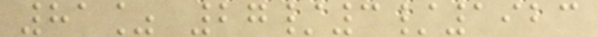81% 27/3/1923
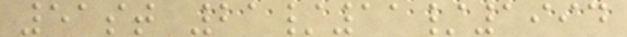51st 21/11/1994
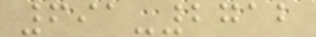691-2712
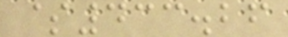$433.26
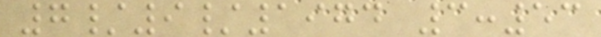7/9/1974 3:53
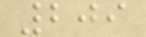209
